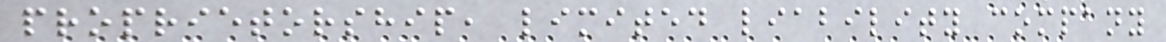proprietorship, limited liability company
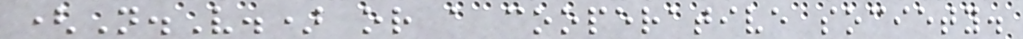(N.V.) or a cooperative society.
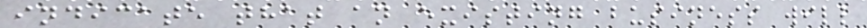indicate that an existing business will
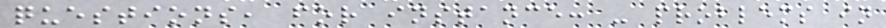questions, for instance: - problems in
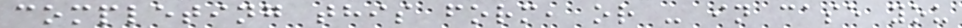completing this form, or - in case you
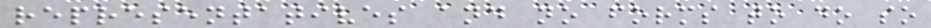representatives and no forms to do so
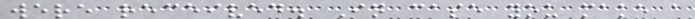were received. In case you make a
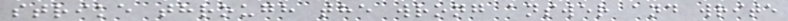strike through the wrong answer and write
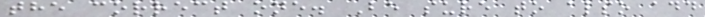the correct one. Be sure to also add
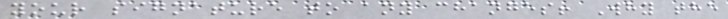your signature to any changes! Why the
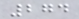274
